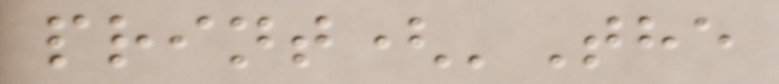print('The
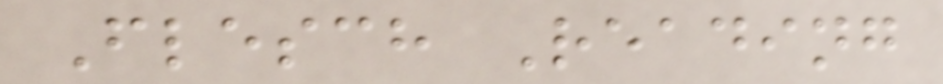Flesch Reading
